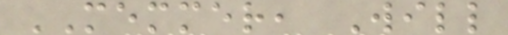MEMMER, Will
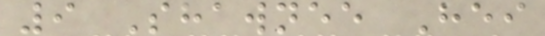9 Shawnee Hei
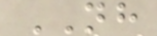NH
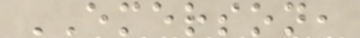EMERSON,
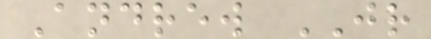Andrew JR
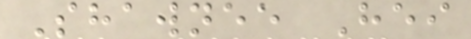Shawnee Hei
